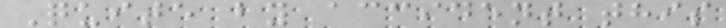Quite by accident this
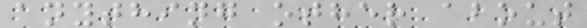anything other about
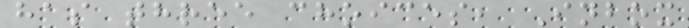has three choices, Inbox
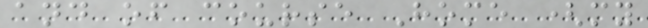and of course Home (my
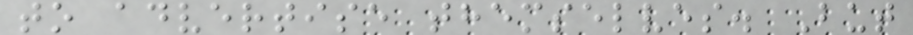to advertise themselves. But
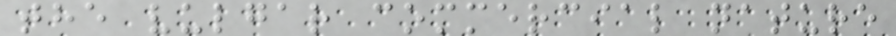the vulgar commercial nature
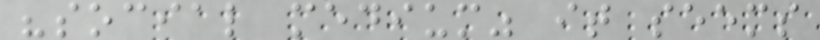"social medium" it seems
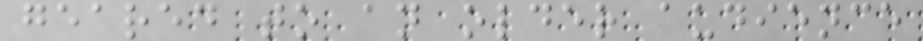geared to an older audience
